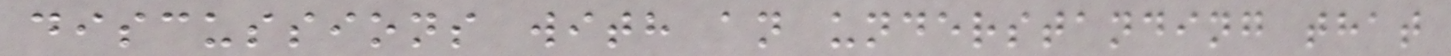discussions with an understanding that
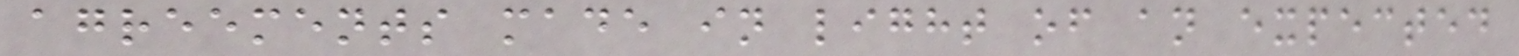agreements made in light of an expected
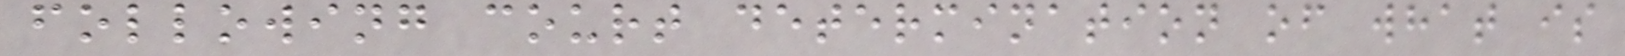following court determination of what is
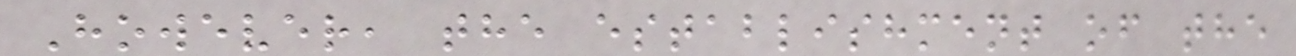However, the establishment of the
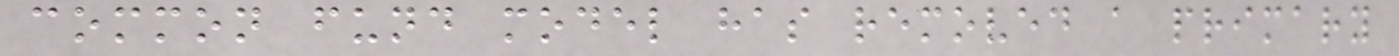common fund model has removed a primary
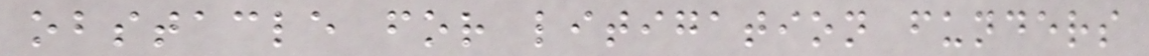obstacle for litigation funders
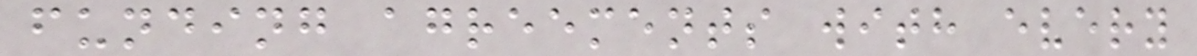funding agreements with every
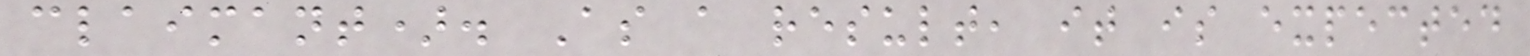claimant). As a result, it is expected
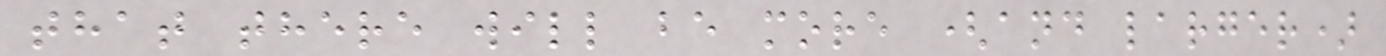that there will be more (and larger)
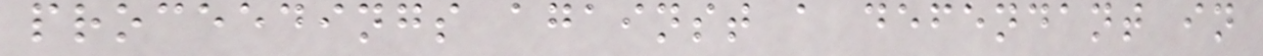proceedings against a defendant in
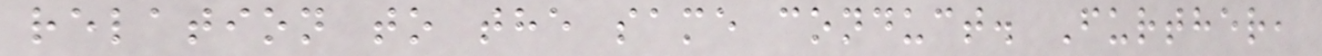relation to the same conduct. Further,
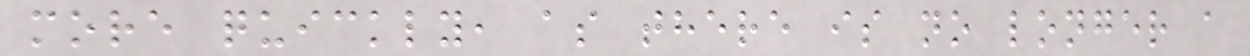more quickly, as there is no longer a
